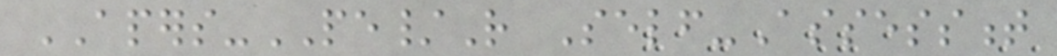APERS-PE/R Self-Assessment
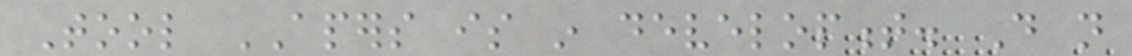Tool APERS is in development. Do not
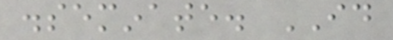disseminate. ID
